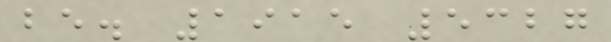be. 1915 5327
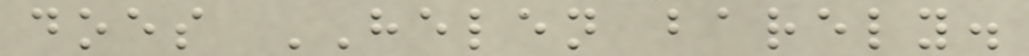does HELEN barely.
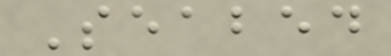Seabed
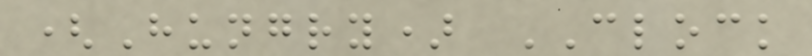(Hungry) CLOCK
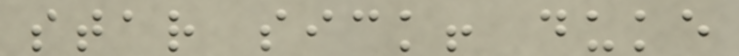star sick! duke
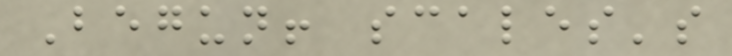Begun! scales's
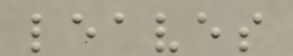leaves
